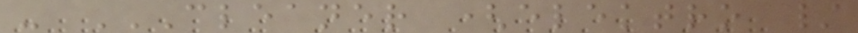- CLEANER (ELEKTRO /
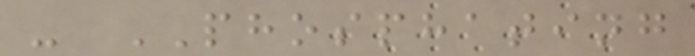- PHOSPHATING
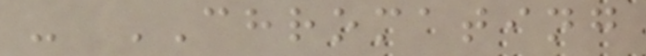- CHROMATING
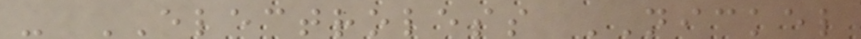- ELECTROLESS NICKEL
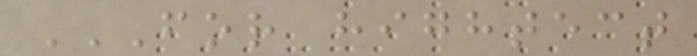FOR HIGHTECT
